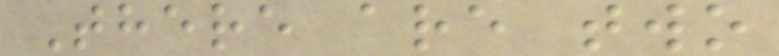There are two
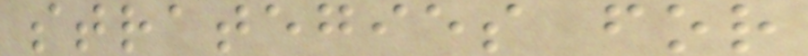strategies for
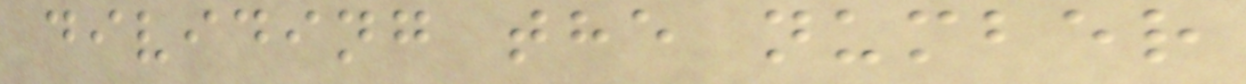dividing the number
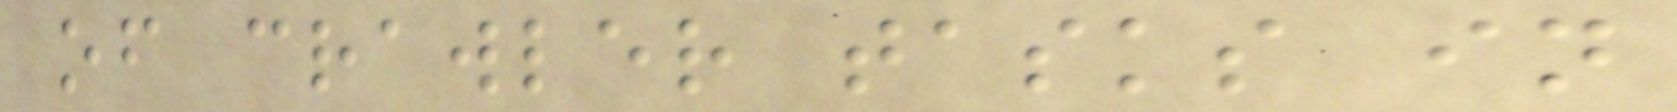of crawler tasks in
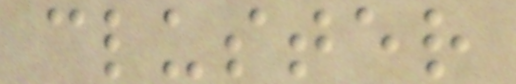cluster
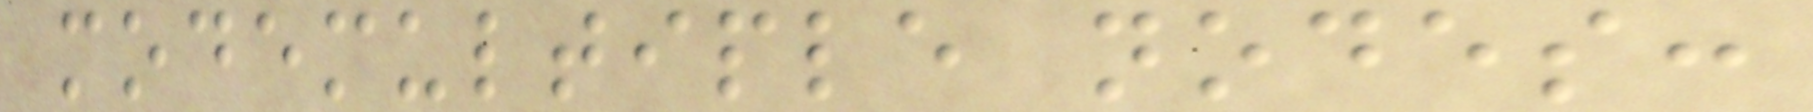modemultiple nodes:
